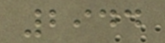2944
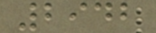2942
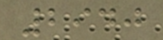2940
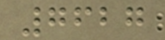7627
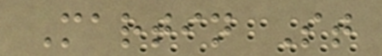Martin St
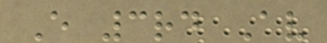E 3rd Av
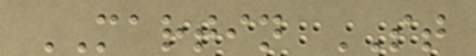MARTIN ST
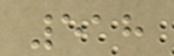518
